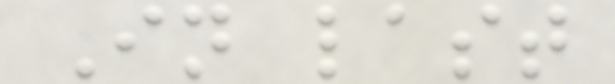In last
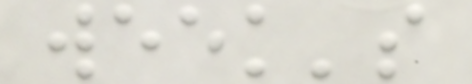week's
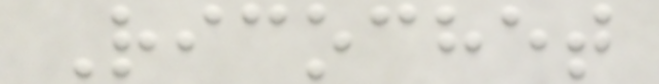Ricochet
